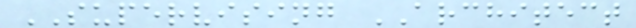SUPERVISING ARCHITECT
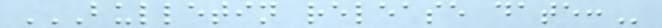BULLETIN RELEASE DATE:
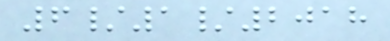6/1/2018
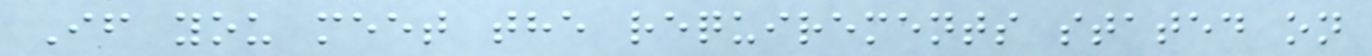If you meet the requirements stated on
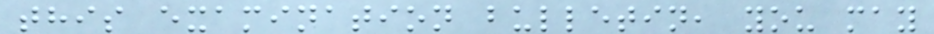this examination bulletin, you may
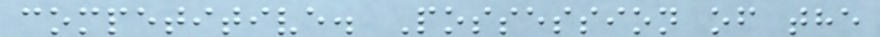competitive. Possession of the
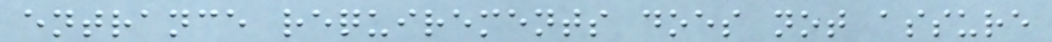entrance requirements does not assure
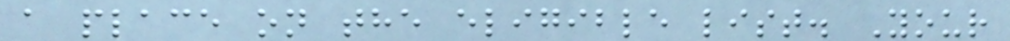a place on the eligible list. Your
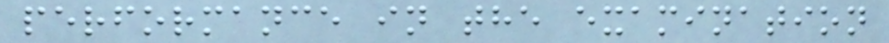performance in the examination
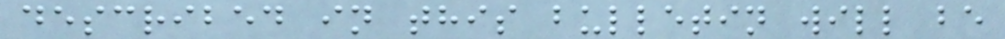described in this bulletin will be
